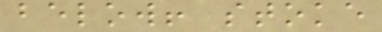below! stoke
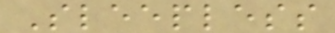Sleepless
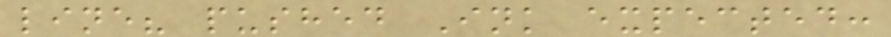line? pushed Ink expected:
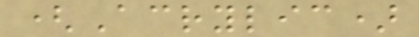(Acrylic)
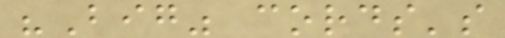"Big" cords's
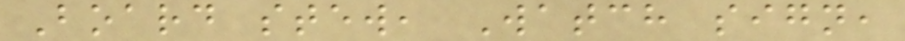Board stew, Watch sign,
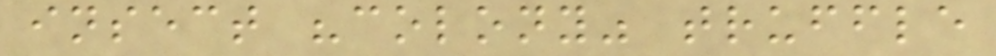insect "colony" truffle
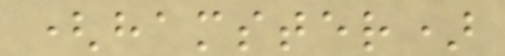(hamster)
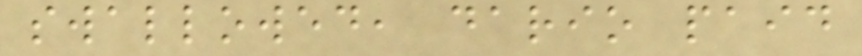swallowed, dario paid
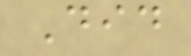Did
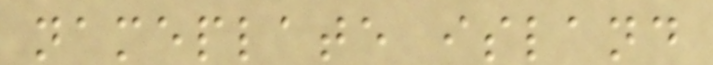nameplate island
